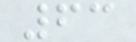63
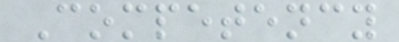Competency
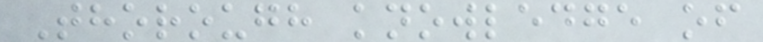Thorough knowledge of
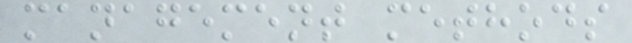management methods
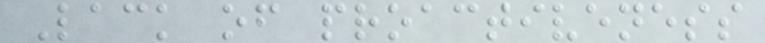Lack of proactiveness
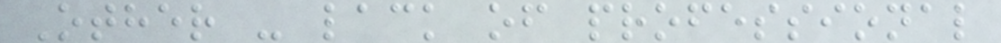Other - lack of professional
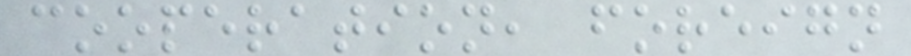cooperation, foreign
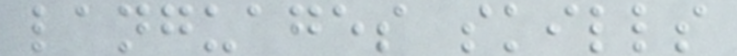languages skills
